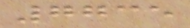7735
